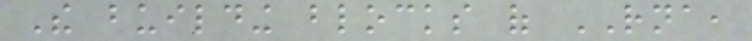The building blocks of RNA,
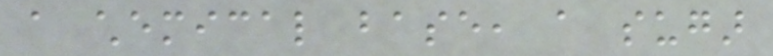a chemical base, a sugar
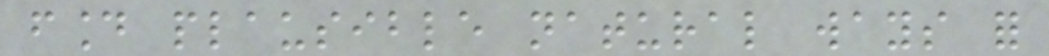found plausible natural ways for
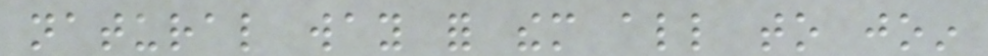natural way for them all to join
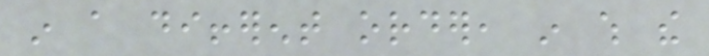in a different order, in which the
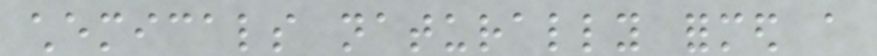chemicals naturally formed a
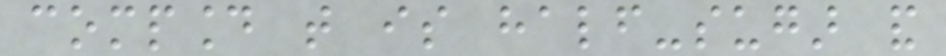compound that is half-sugar and
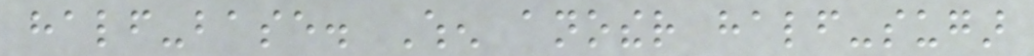half-base. When another half-sugar
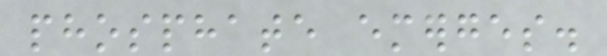phosphate emerges.
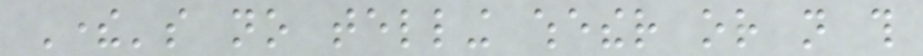There's no telling whether or not this
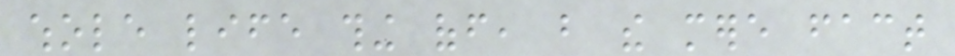whole life thing off, but the mere fact
